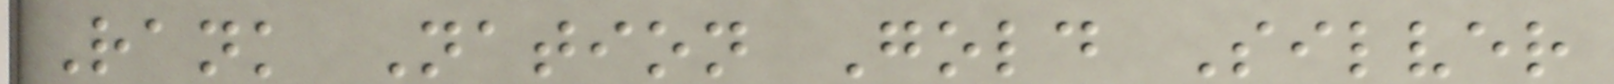Rank Nation Gold Silver
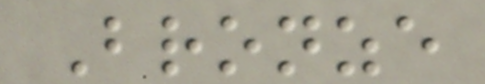Bronze
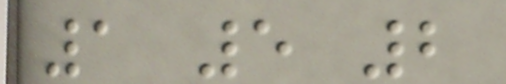1 5 2
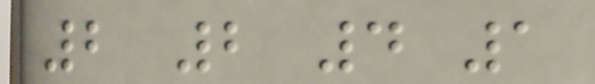2 2 4 1
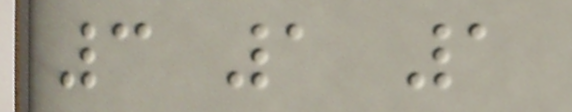3 1 1
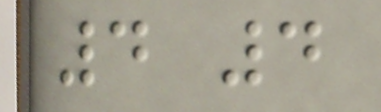4 4
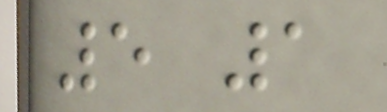5 1
